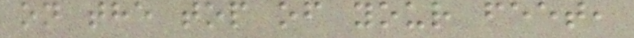on the top of your feet,
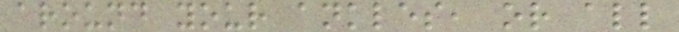around your ankles, or all
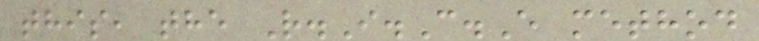this, the R.I.C.E method
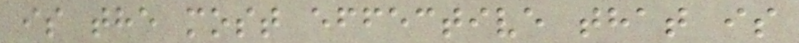is the most effective that is
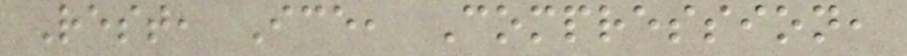Rest, Ice, Compression,
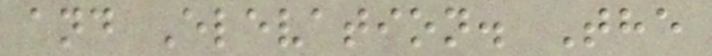and Elevation. The
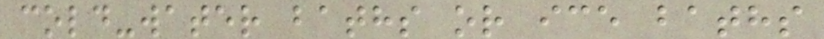cold-water baths or ice baths
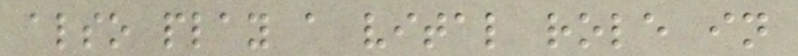also play a vital role in
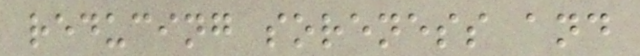reducing soreness and
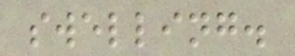swelling.
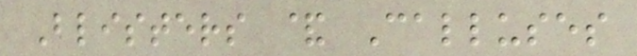Blisters & Calluses
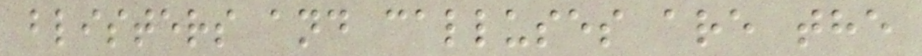blisters and calluses are the
